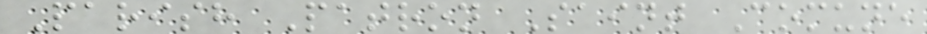Parish Patron Saint Comune
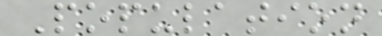Population
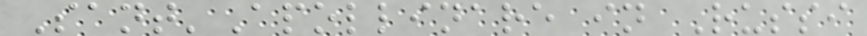Sant'Apollinare in Russi
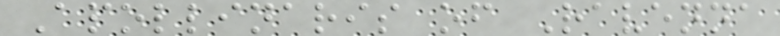Apollinaris of Ravenna
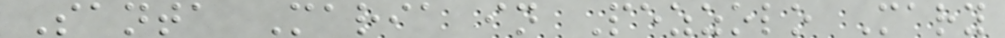Santa Maria in Pezzolo Mary
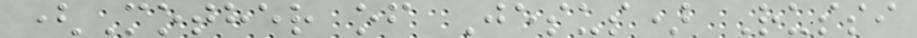(Mother of Jesus) Russi
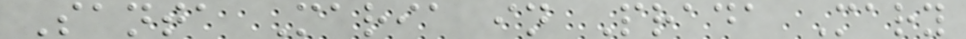Santa Maria in Prada Mary
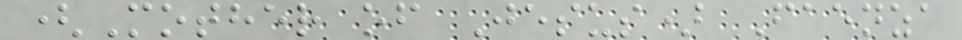(Mother of Jesus) Faenza
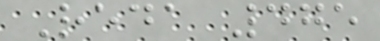Reda 475
